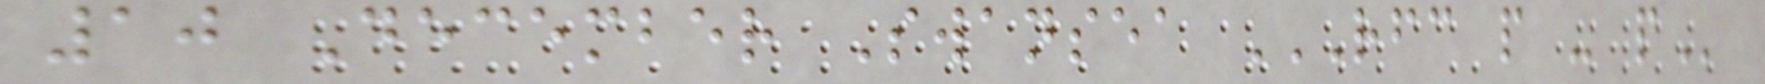10 December Swansea RFC P - P
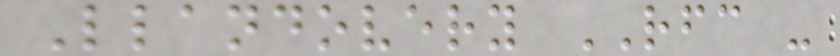Llandovery RFC -
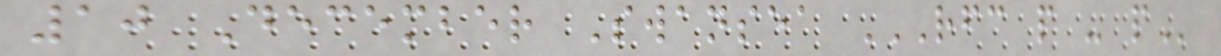10 December Swansea RFC P - P
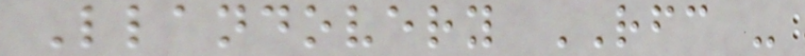Llandovery RFC -
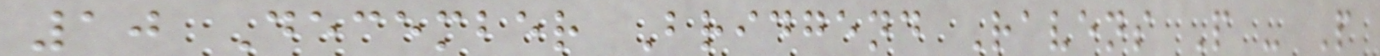10 December Bridgend Ravens P - P
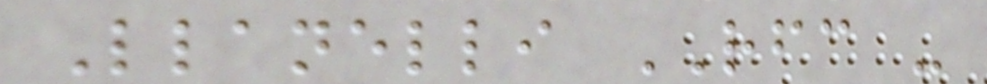Llanelli RFC -
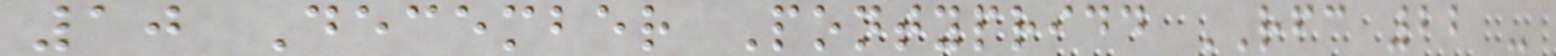10 December Pontypridd RFC 22 -
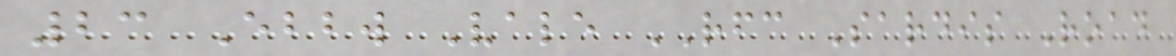23 Ebbw Vale RFC Sardis Road
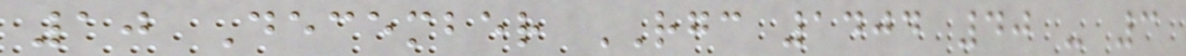10 December RGC 1404 40 - 3
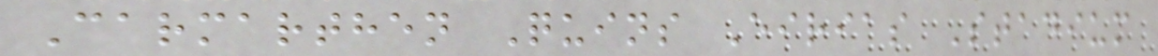Carmarthen Quins Eirias Stadium
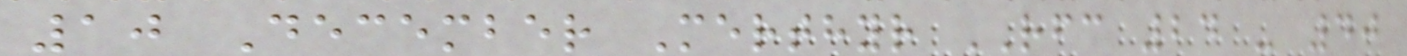10 December Merthyr RFC 24 - 40
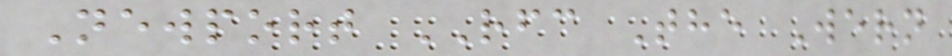Newport RFC The Wern
